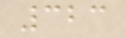323
